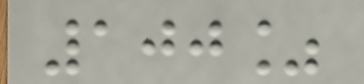100%
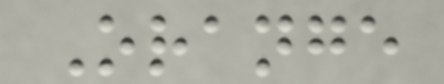Orange
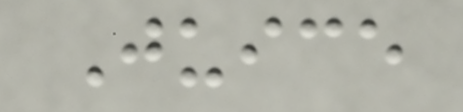Juice
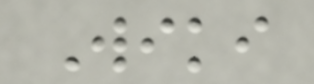Wiki
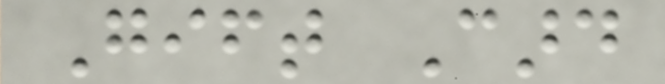Gift Card
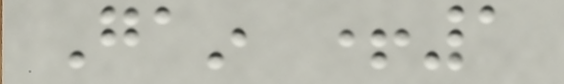Gain +1
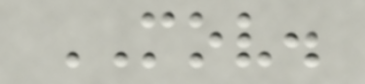MOV.
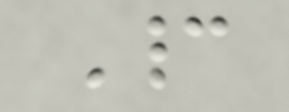Cannot
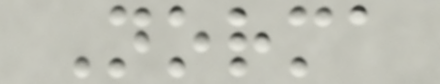Norma
